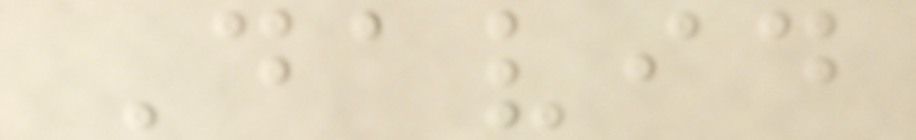David
